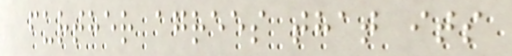further agrees that its
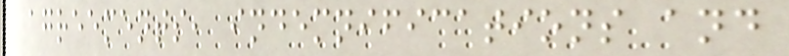agreements, indemnifications and
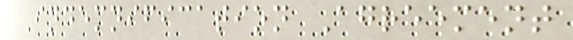Indemnification Agreement
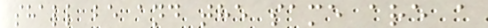shall be and the same are a
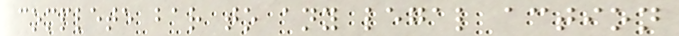complete bar to any legal action
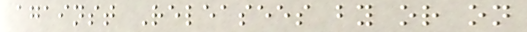against Releasees by or on
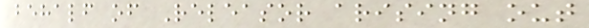behalf of Releasor arising out
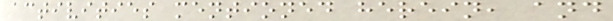activities mentioned herein, and
